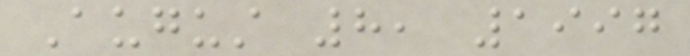August 8, 1997
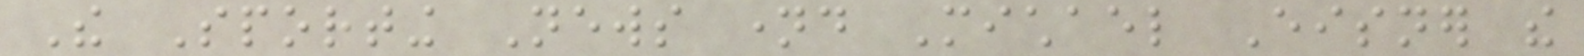The Sporting News named Michael Eisner the
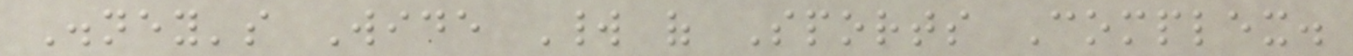Disney's Wide World of Sports Complex.
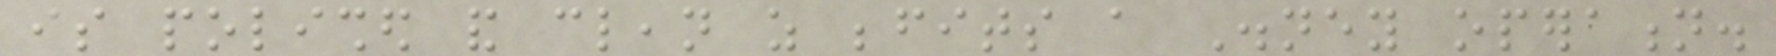is polished and clean as befits a Disney operation.
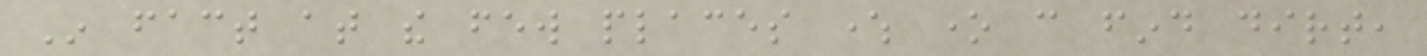In fact at the few places where one can find dirt,
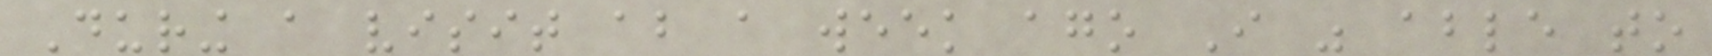During a visit about a week ago I was able to
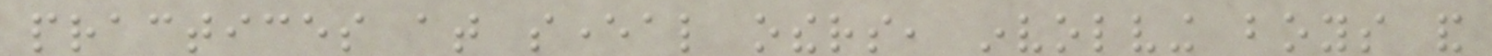practices at several others, involving boys and
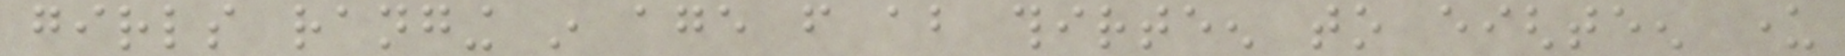girls ranging in age from about thirteen to eighteen under
